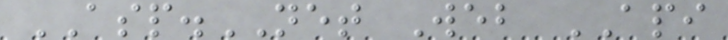ASP.NET Web API
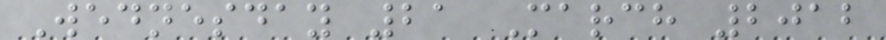Wednesday 21 March 2012
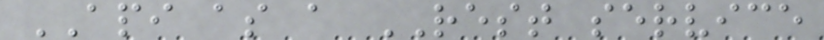API as a REST service
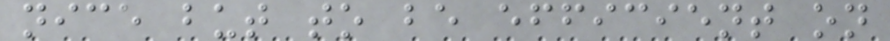nice but to be efficient on
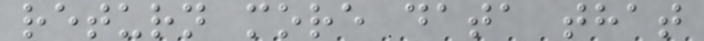return more data that
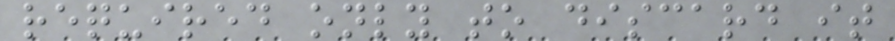required only to discard it
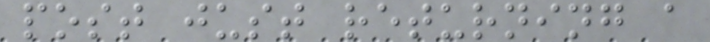post just returning a
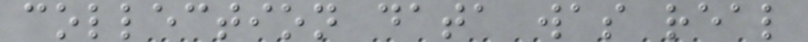collection data was real
